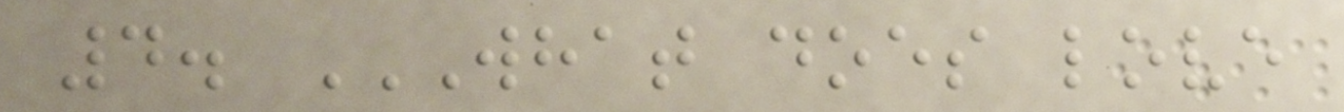4. WHAT DOES LOVE
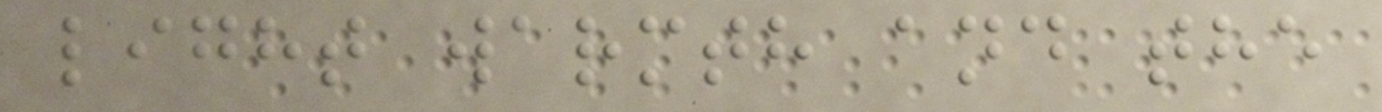light warmth and the
